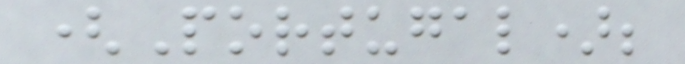(Portugal);
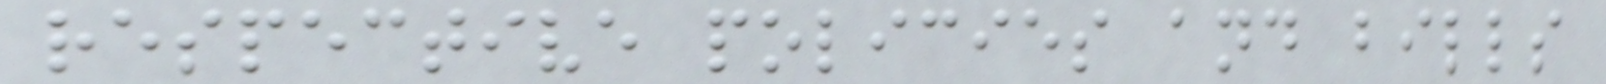respective policies and bills
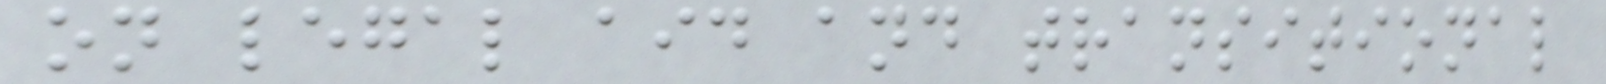on legal aid and transitional
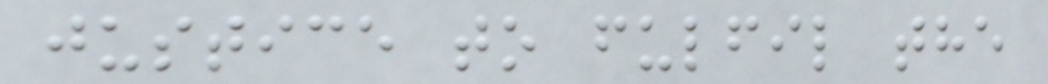justice to fulfil the
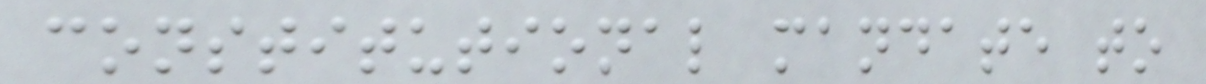constitutional mandate to
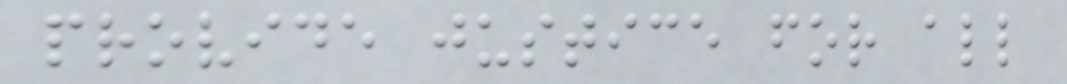provide justice for all
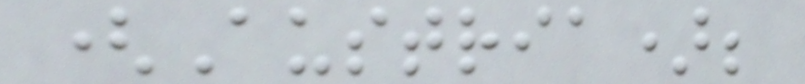(Austria);
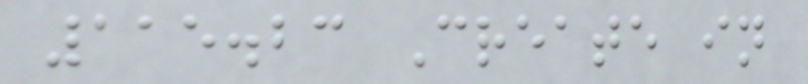115.23 Create in
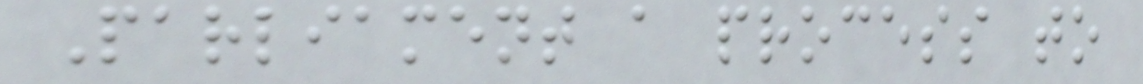Parliament a process to
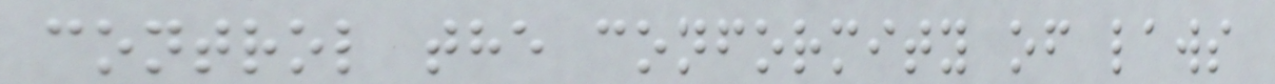control the conformity of laws
